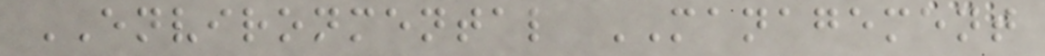ENVIRONMENTAL MANAGEMENT
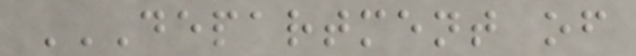DEPARTMENT OF
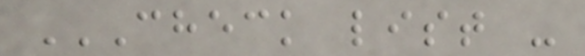CHECK LIST -
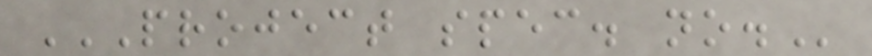PROJECT SPEC. NO.
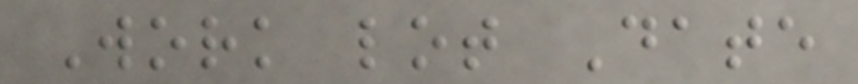Work lot Date
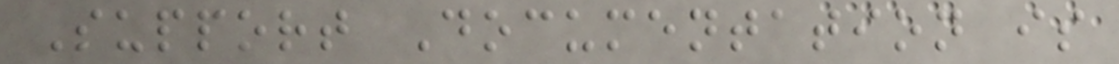Support Documentation is
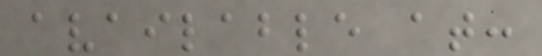available at:
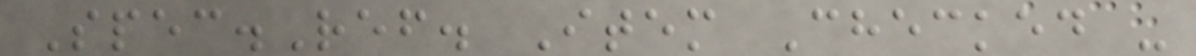Spec.Ref. Item Checked -
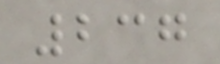237
